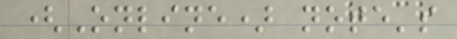(Online) note's
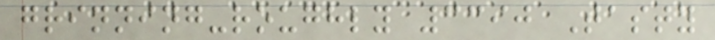grinning-roughly 3390 Tasty
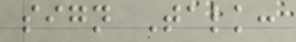sign Talk:
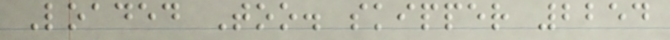Loaded Too. skipper 2254
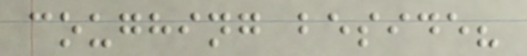coughing beside?
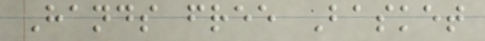Hands free Basket
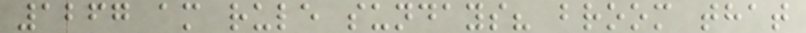1267 am rule sundays? broom that
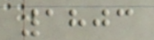1803
